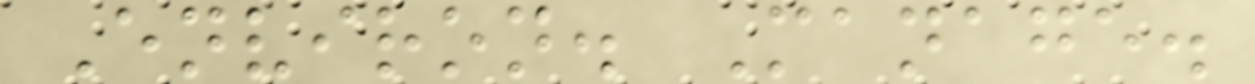Environ. Manage.
